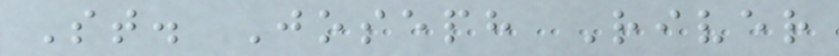St. Joseph River
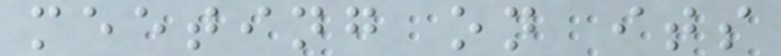meeting on its
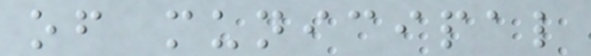of municipal
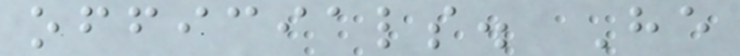officials. He
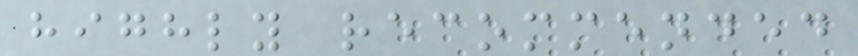highly recommended
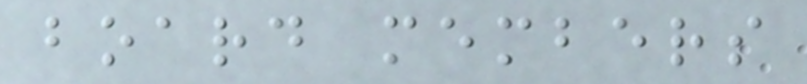board members
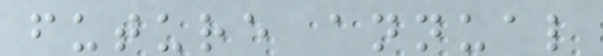future annual
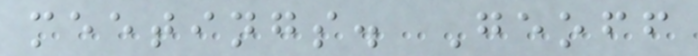meetings. Geoff
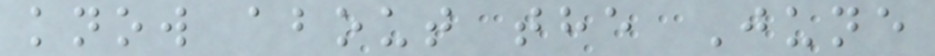know about the June
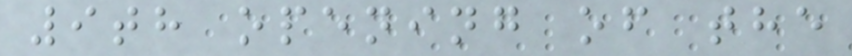9th opening of the
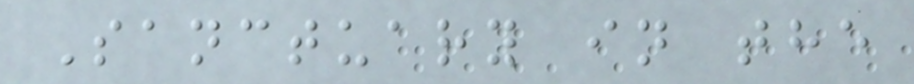Sanctuary in the
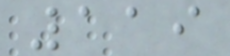119
